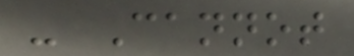- Cannot
